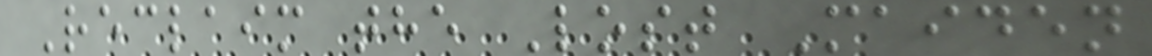Reclaim the Lost Maiden
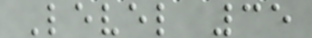Level 35
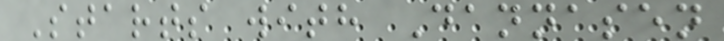Starts with Dannasen
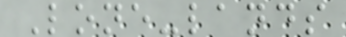Lone-lands
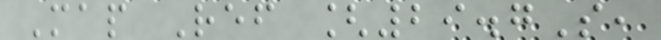Map Ref [29.7S,
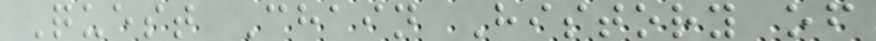Quest Chain History of
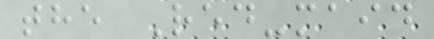the Red-maid
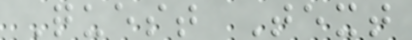Quest Text
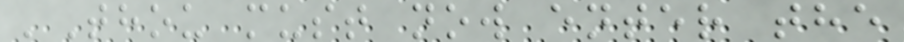'Thou must now enter the
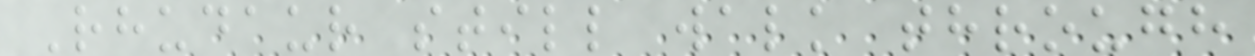Rhudaur still walk through
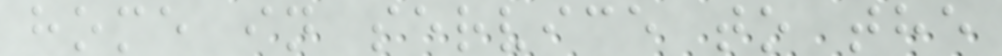home in service to the
